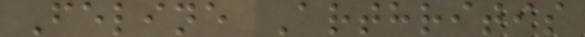Feline Arthritis
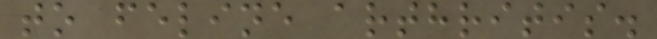to feline arthritis.
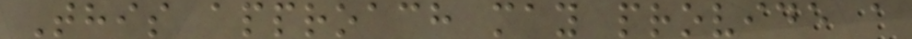This approach may provide a
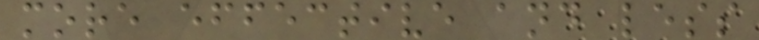more effective and less
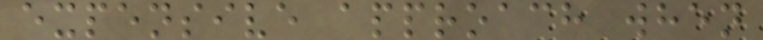expensive approach when
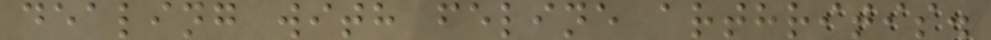dealing with feline arthritis.
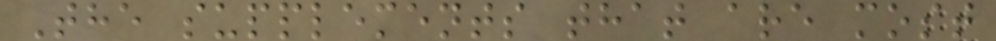The supplements that are most
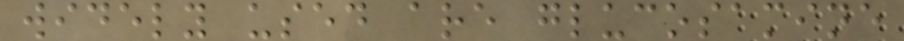widely used are glucosamine
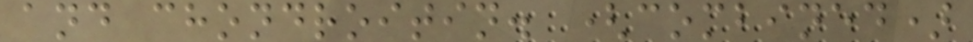and chondroitin. (combined)
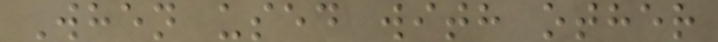When used with other
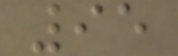95
